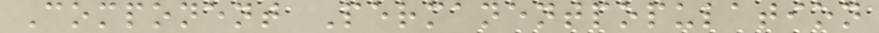Component Permanentpopulation
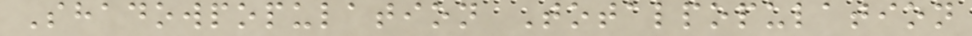Shadowpopulation Totalpopulation
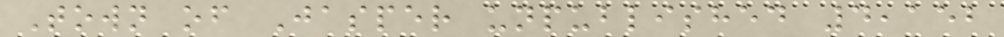Town of Jasper unpublished 4,152
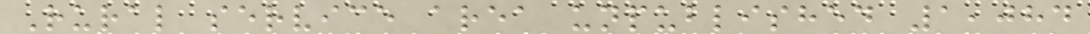Rural service area unpublished 1,084
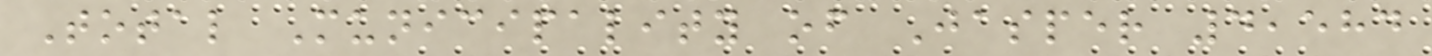Total Municipality of Jasper 4,584
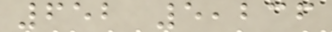652 5,236
